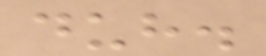duh.
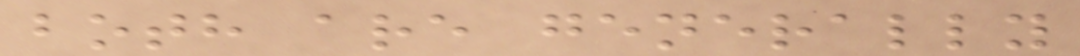both are generally
